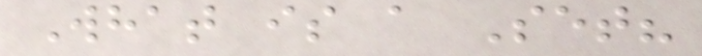What is a Set?
